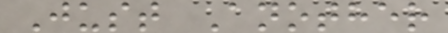Just Another
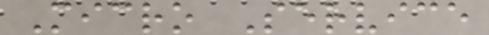Micro Service
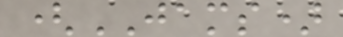(JAMS)
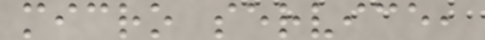micro service,
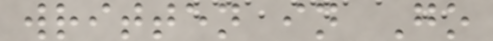written in Go
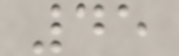45
